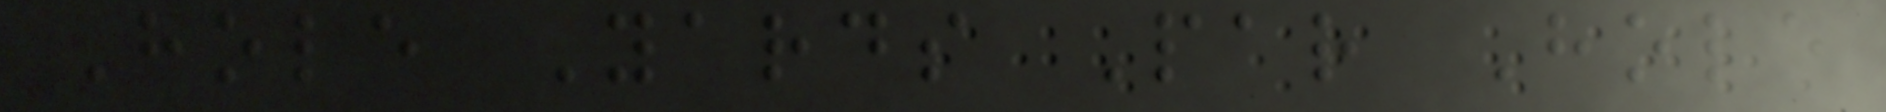Hole Yards Par Hole
